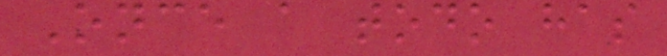Once a todo has
